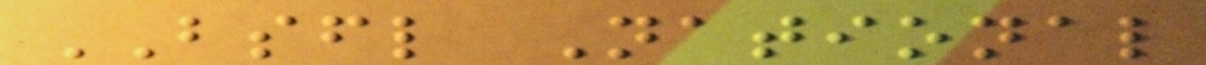BSFL National
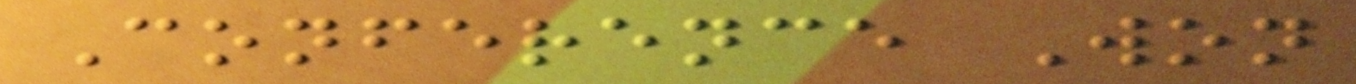Conference Won
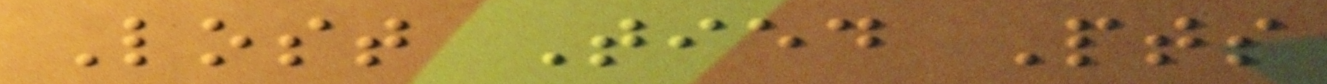Lost Tied Pts
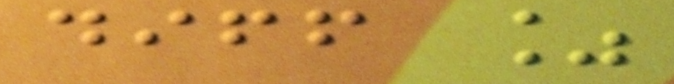diff %
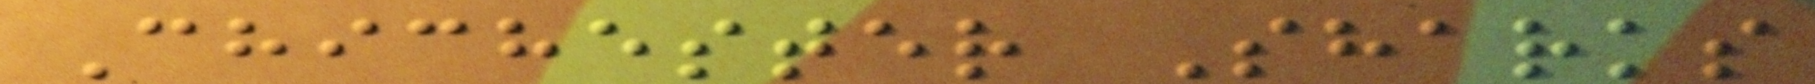Chichester Sharks
